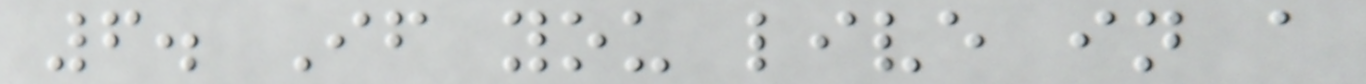6. If you live in a
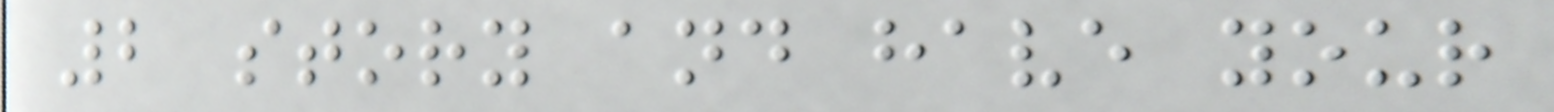2 story and have your
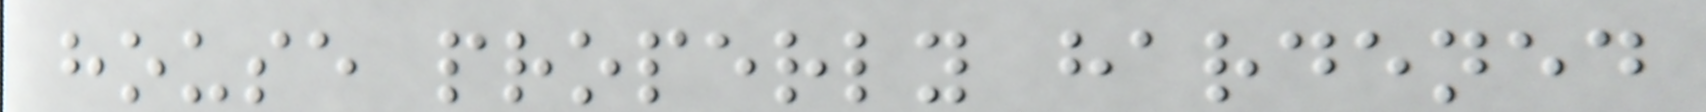house properly hardened
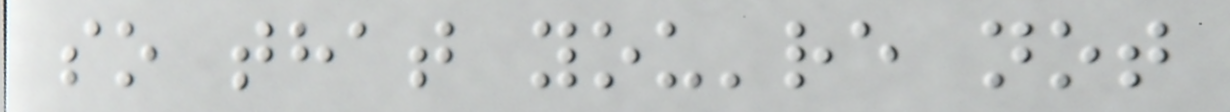so that you're not
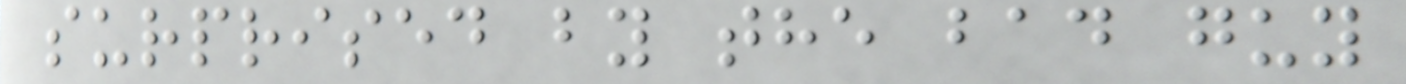surprised by the bad guy
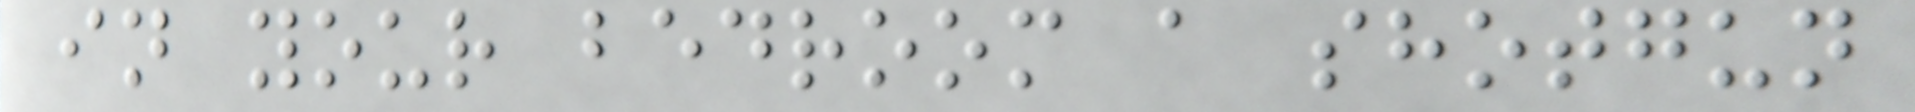in your bedroom a shotgun
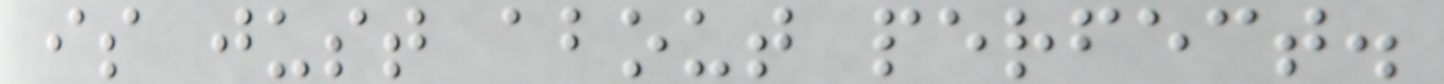is just about perfect.
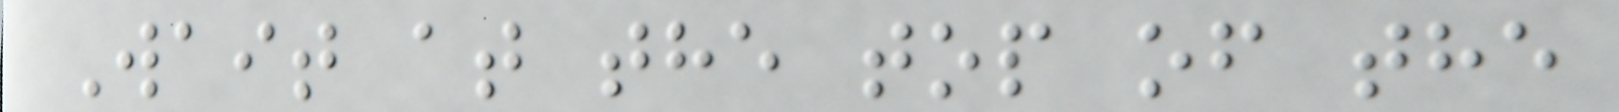Wait at the top of the
